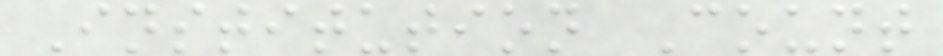Institution Count
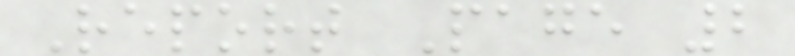Report Page 2
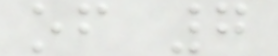of 7
